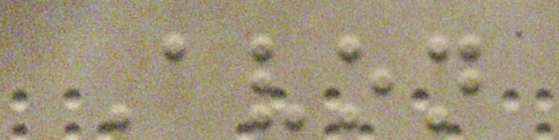Avon
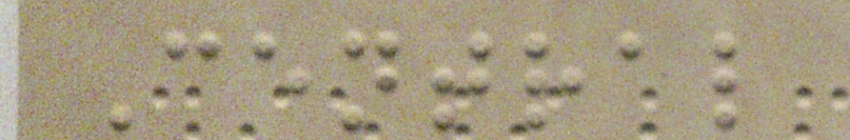Central
